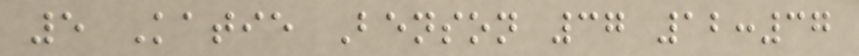5 Katie Benson 37 12:37
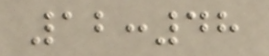12:48
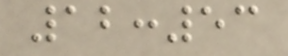12:53
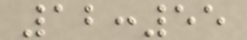12:55
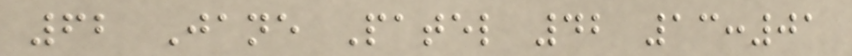62 Jane Patel 42 13:01
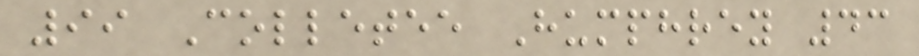99 Colletee Humphrey 43
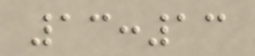13:13
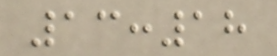13:18
